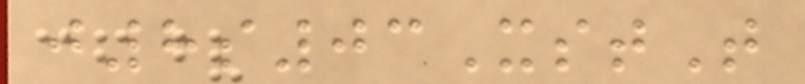j8s03XstT
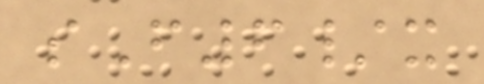sF6/x
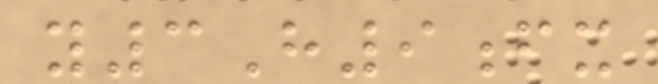y3H9fx
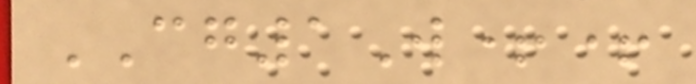CG1W++
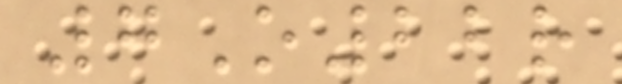7O22r
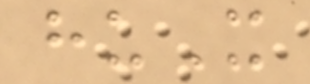huX
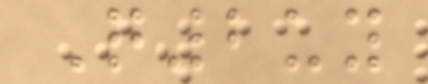Q2uy
